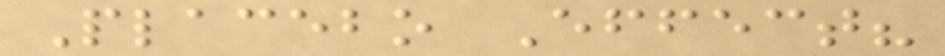Placebo Effect?
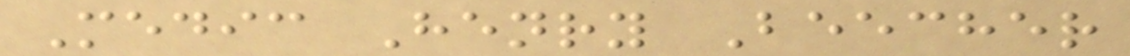Medic Henry Beecher
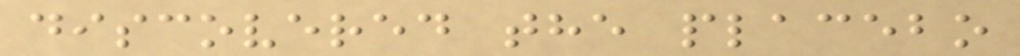discovered the placebo
